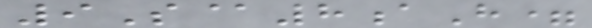9S@8aH=
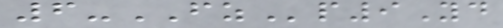6-FZp9Yd
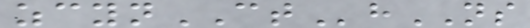zcynCThNS
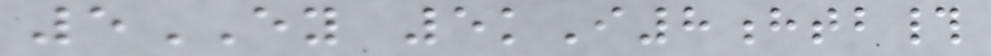5EY 5kI8htb#
